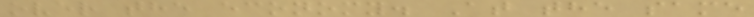over the economy. At the same
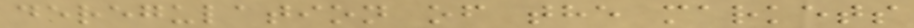deregulation of the markets
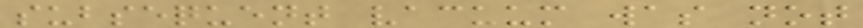subsequent vacuum was not
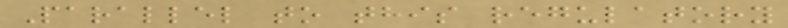Parallel to this regulatory
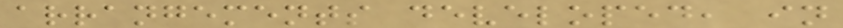arrangements developed, in
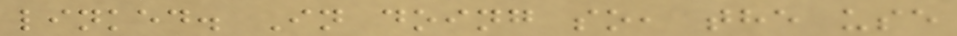linked. In doing so, the use
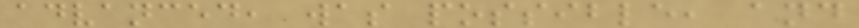advanced, was possible, and
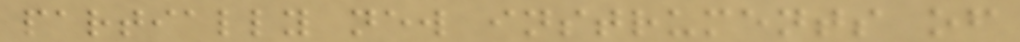partially new instruments of
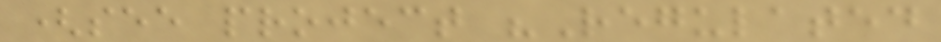(see project "Regulated
